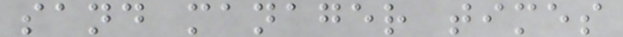sand manager times
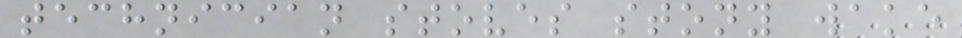technician stoves stony wake
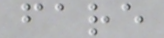fare
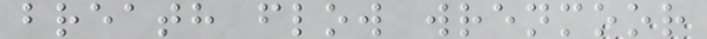breath flow wrenmoor
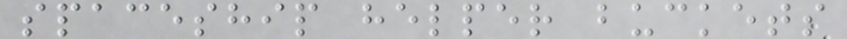spaceship helper buckets
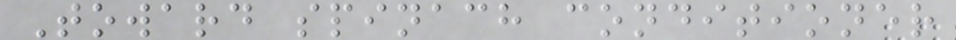Toward spinach conditioner
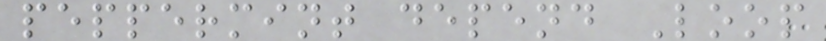peppermint depend Loop
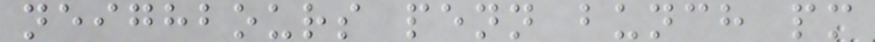neighbours penn bunch pm
